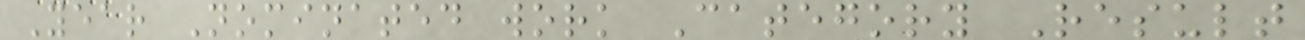Year Nominated work Category Result
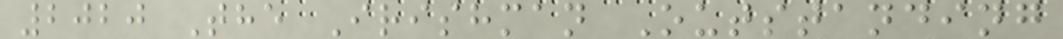2020 The Irishman Outstanding
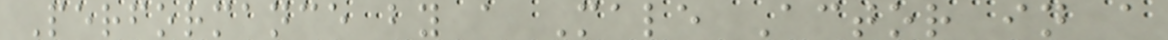Performance by a Male Actor in a
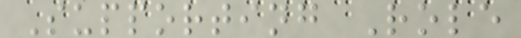Supporting Role
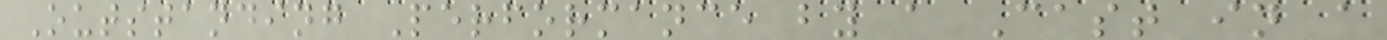Outstanding Performance by a Cast in a
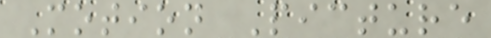Motion Picture
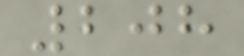208
